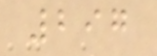297
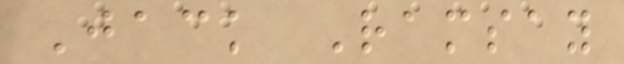Jack Ramsay
